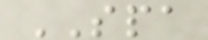SPA
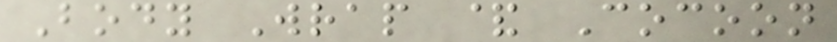Body Wrap & Cocoon
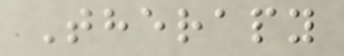Therapy
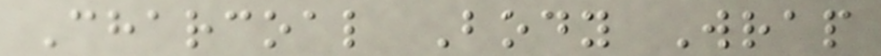Charcoal Body Wrap
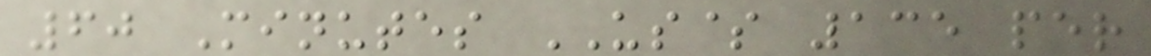60 Minutes US$ 135 per
